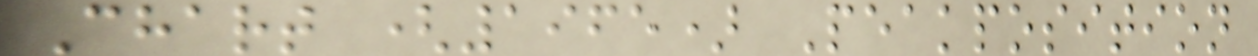Chart (1965) Peakposition
